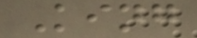King
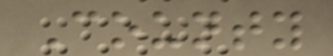County
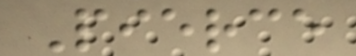Pierce
